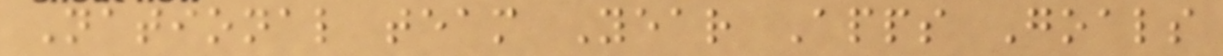National team Year Apps Goals
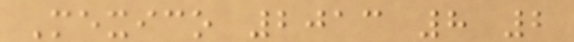Mexico 2013 8 2
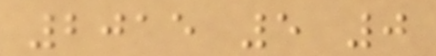2015 5 0
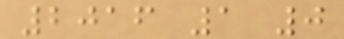2016 1 0
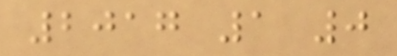2017 1 0
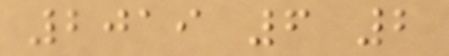2019 6 2
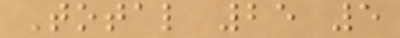Total 25 5
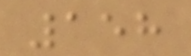158
